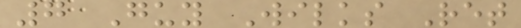7 Guy Wilks Ret
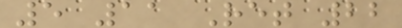5 11 Ret 22
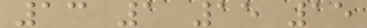13 1 15 15
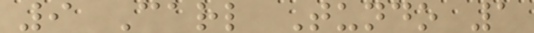9 Carl Tundo 1
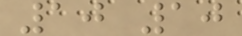10 10
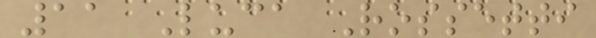11 Luca Rossetti
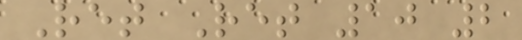Ret Ret 10 2
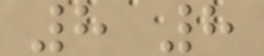8 8
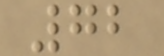72
